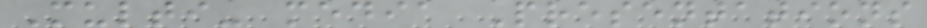Multi- media Presentations
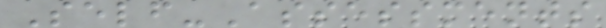Self-Assessments
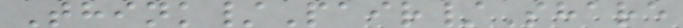Think/Pair/Share
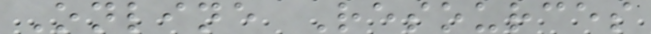Online Resources
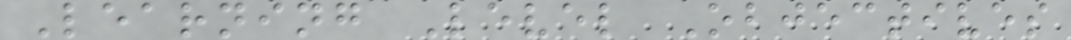Learning Level Objectives
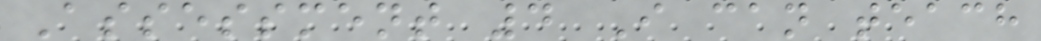Assessment 4 I can teach
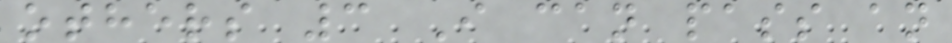others 3 I can pass an
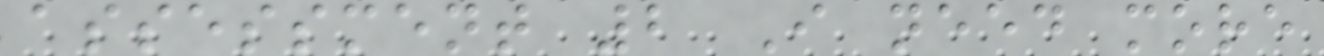assessment 2 I need more
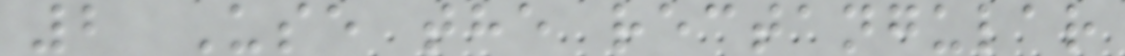2 Use the rectangular
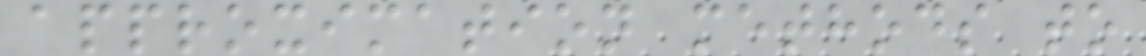approximation methods to
